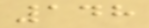148
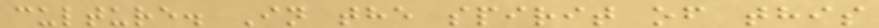culture. In the spirit of this
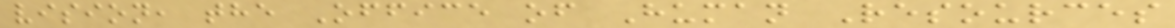vision, the Office of Human Resources
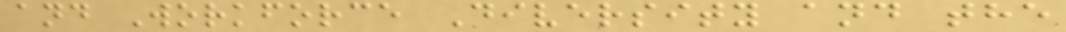and Workforce Diversity and the
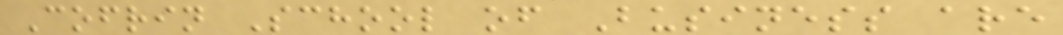Cofrin School of Business are
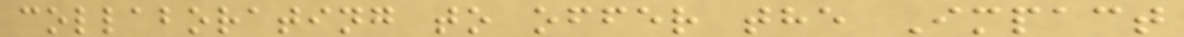collaborating to offer the Impact
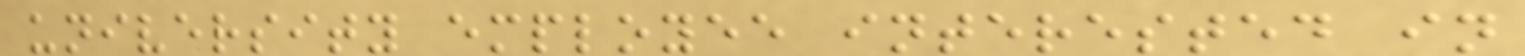university employee interested in
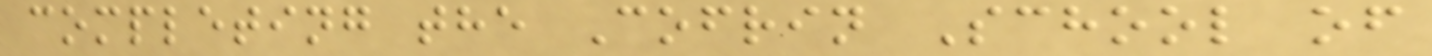completing the Cofrin School of
